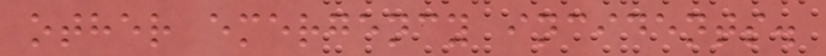other emergency incidents.
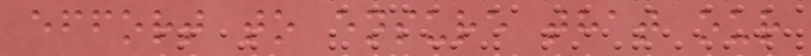effort to ensure that our
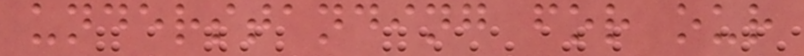understanding for our
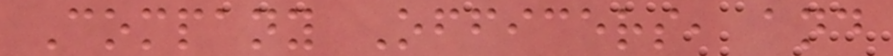Company Officers, and
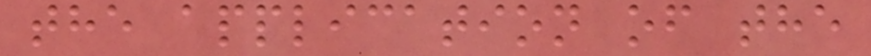the application of the
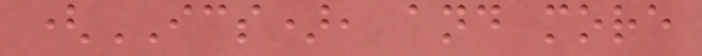(ICS), and more
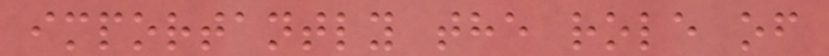importantly the role of
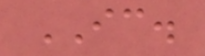IC.
